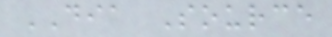DIA Source
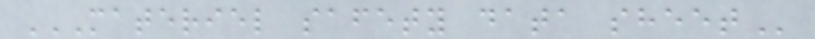MATERIEL SAFETY DATA SHEET
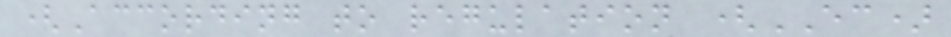(According to regulation (EC)
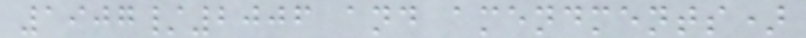1907/2006 and amendments)
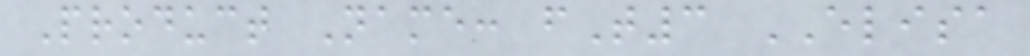Product Name: fT3 ELISA
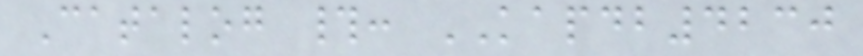Catalog #: KAPDB4230
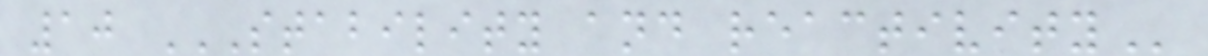10 STABILITY AND REACTIVITY
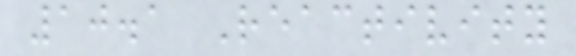10.1 Reactivity
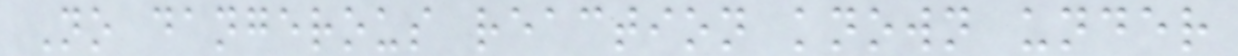No dangerous reaction known under
